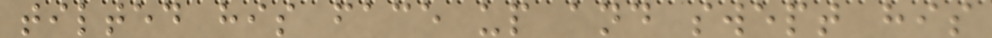tilted his face up and swept his
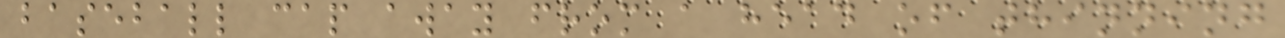baseball cap away from a head of thinning
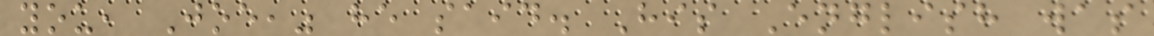you, Joe," he said. His English was
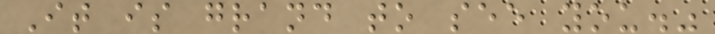It is grand to see you."
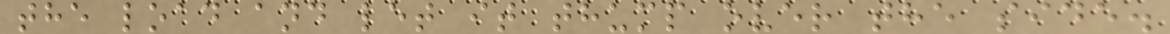the load and let it thump over the side.
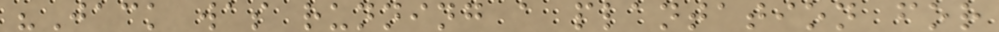"Jack was running a plantation for
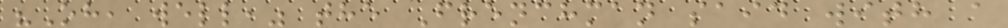"Oh, well," the Frenchman said with a
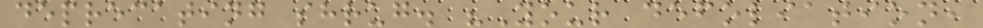deprecating shrug. "Your defoliation,
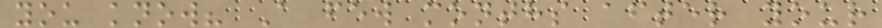you know? A few months after your
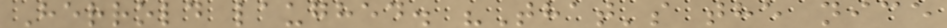Herrold laughed. "That's the nice
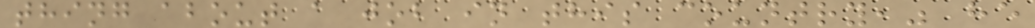thing about a job in this country," he
